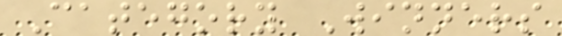Category Winners
